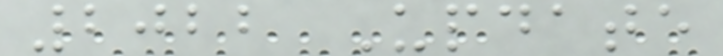2022 Update
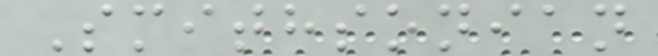Smithsonian
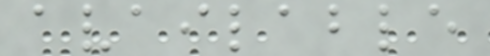available
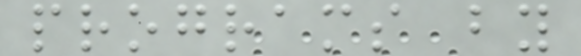programs by
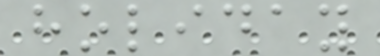holiday
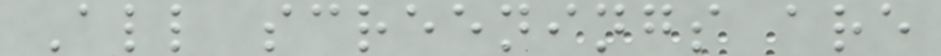All screenings are
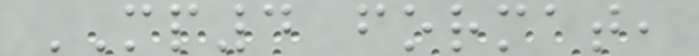MP4 format,
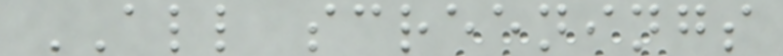ALL screenings
